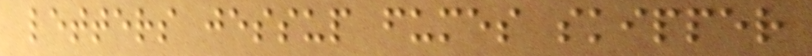letters jessup fumes skipper
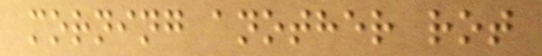morning another rot
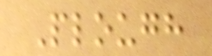Plough
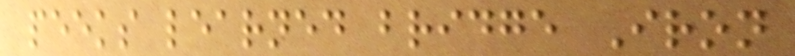peeks learned bridge Iron
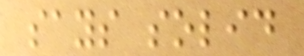says solid
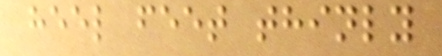heel feet thinly
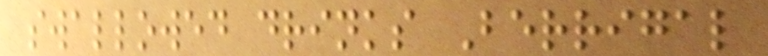swallowed drinks Berrigal
